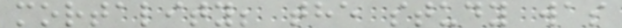mortality; the study was
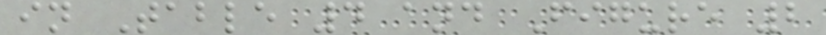in Table 4 and Figure 2
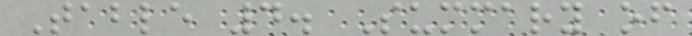Table 4. Summary of
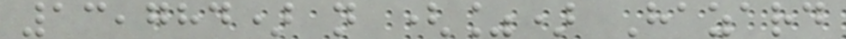13,784) n (%) Hazard
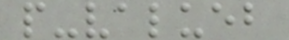p-valueb
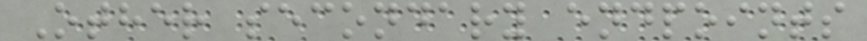Other secondary endpoints
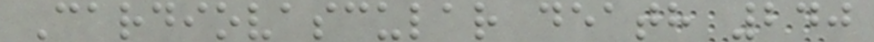Cardiovascular death 240
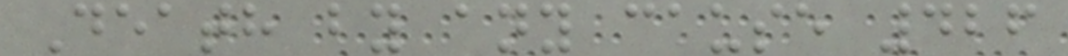Death by any cause 426
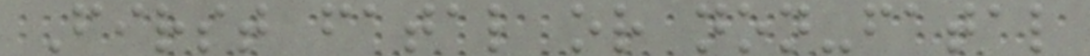First fatal or non-fatal
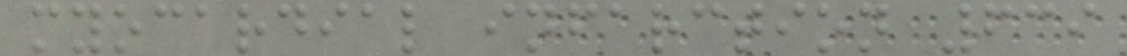myocardial infarction 639
